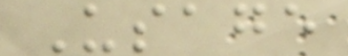Usage
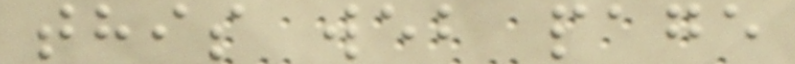this web page
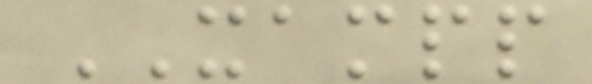XAMPP
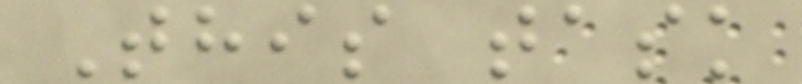This task
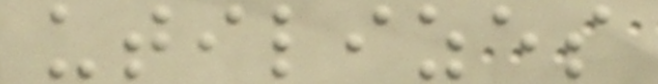utilizes
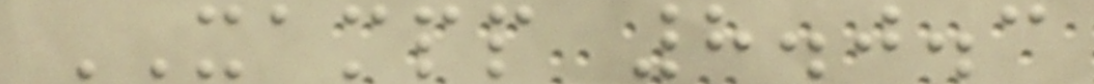XAMPP 8.0.3
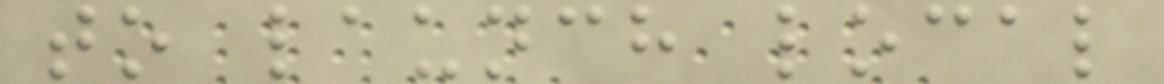to launch local
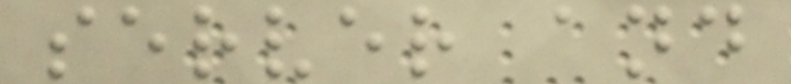server and
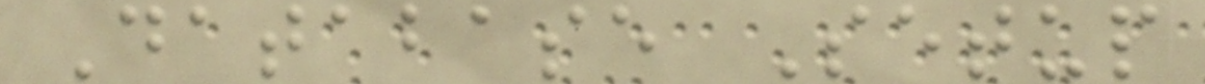Database Setup
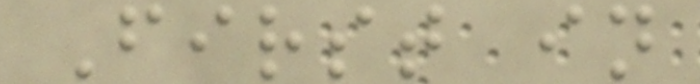First in
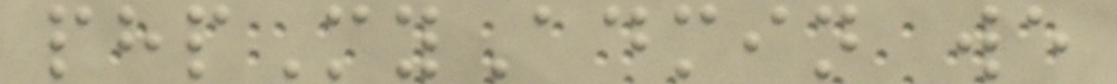phpMyAdmin we
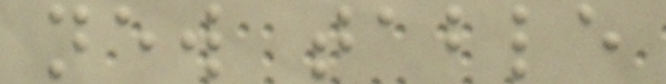new table
